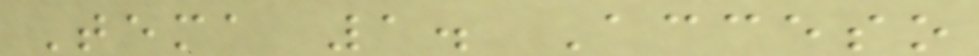Tema 1. Acceso
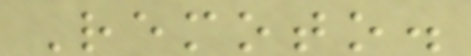Remoto.
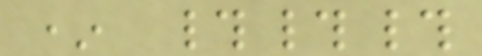* ###
